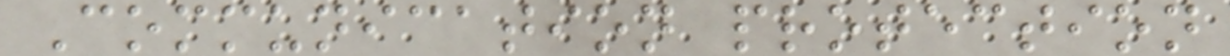Communication protection
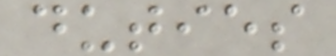duties
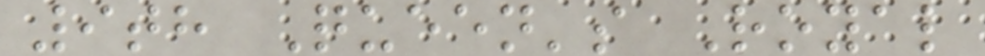9th Queen's Royal
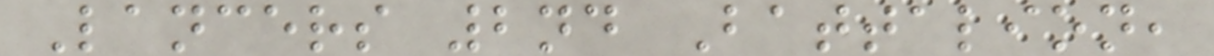Lancers 2nd Battalion,
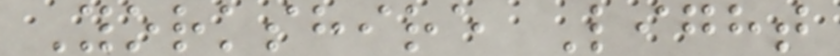Yorkshire Light
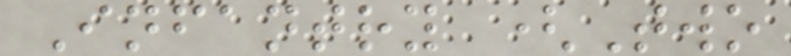Infantry (Two
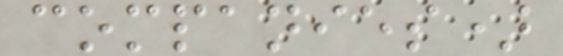companies)
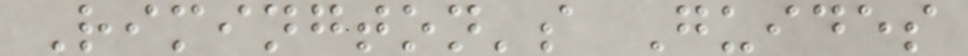Rimington's Guides
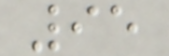95
